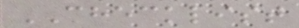CHECKLIST
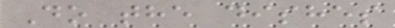Do the dishes
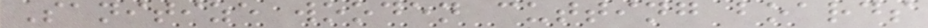Sanitize wooden cutting boards
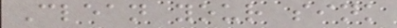Clean your sink
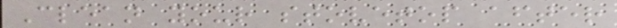Clean your stovetop after
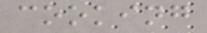cooking
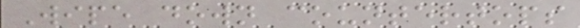Wipe down countertops
